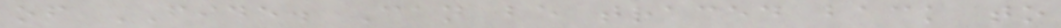of FIDE. Can be traced back to
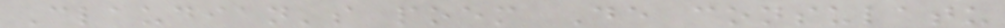Claudian's poem De consulatu
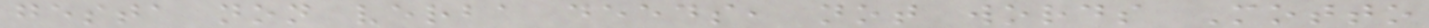gesta non verba deeds, not words Motto
